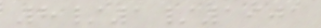8/1/1901
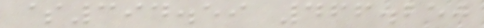$394.59 466.250
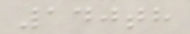140th
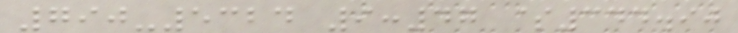790-5324 9:47 $344.90
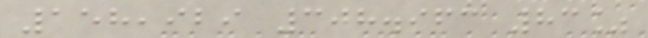158,929 308.963 83%
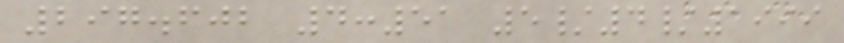297.602 4:51 5/4/1999
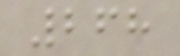268
